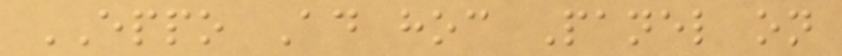EPPO Ad hoc Panel on
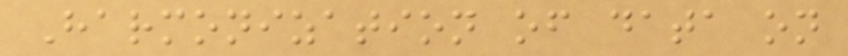Harmonization of data on
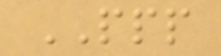PPP
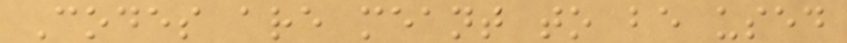Codes are meant to be used
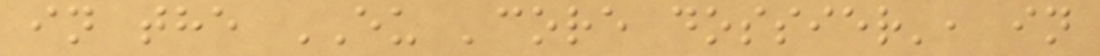in the EU 'core dossier', in
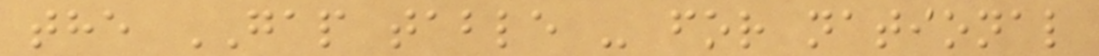the GAP table - for national
